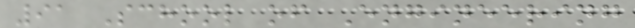91 School of Engineering
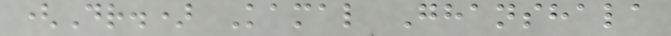(Dr.) Kamal Ghanshala
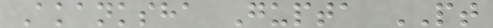Akanksha Gupta PT
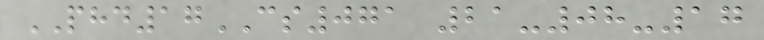PHD17CS071 21-08-17
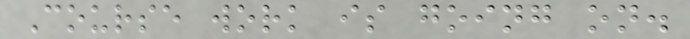Course work is going on.
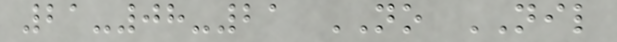21-08-21 NO NIL
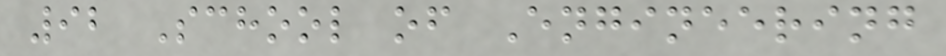92 School of Engineering
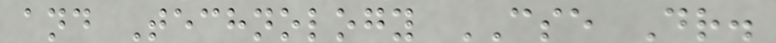and Technology CSE Dr.
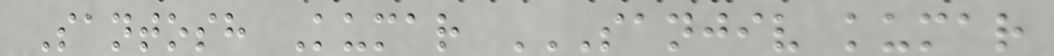Santosh Kumar SANJIV KUMAR
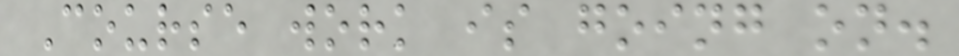Course work is going on.
